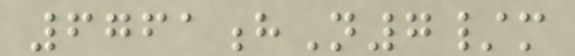6761hN7/m
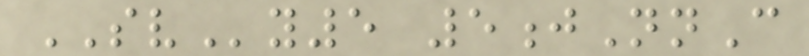SVy5 5jNnC
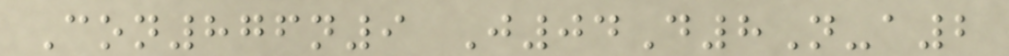Con876n9 J04D8N-a2
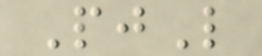PjL
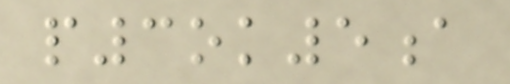p3ok5a
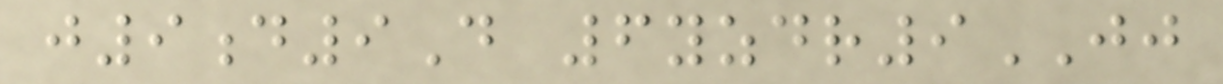j9d9D 6yzdr9JJ
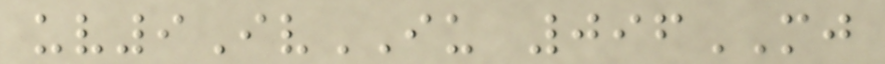uv9IvIU 096MJ
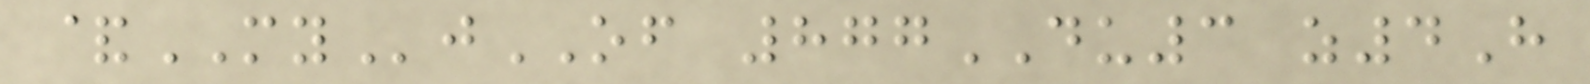&MYjOF 877DU3 z4H
